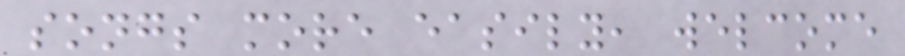songs more easily, welcome
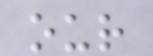our
